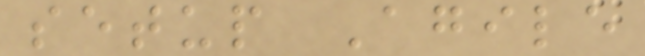setup Agile
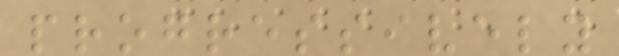progressively
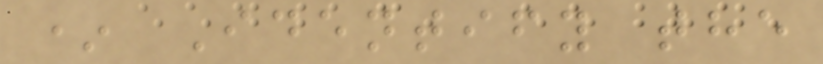* Identify the
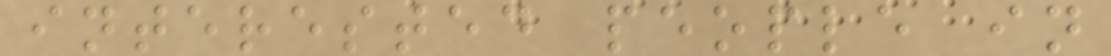interested people in
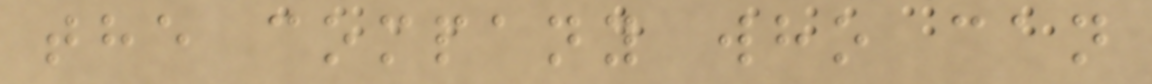the company who can
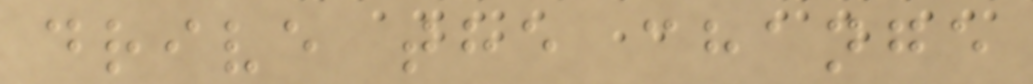drive the change
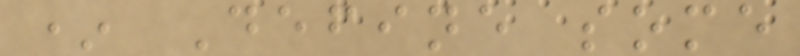* Define some
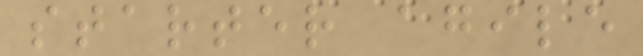starter agile
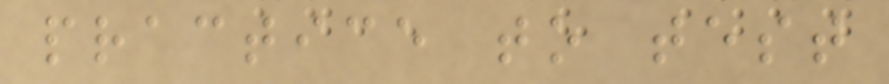practice to test
